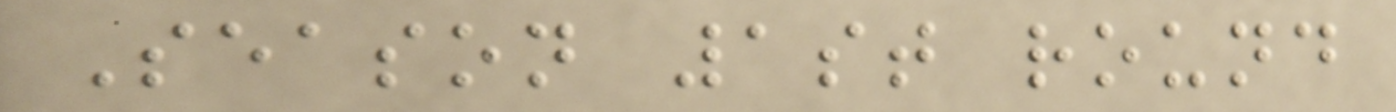Season 1st round
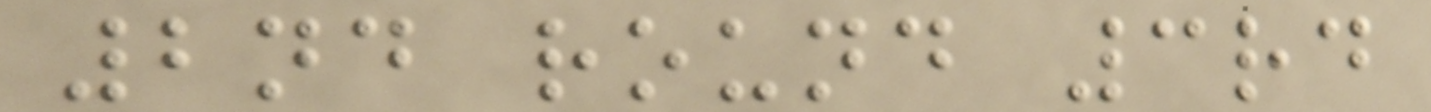2nd round 3rd
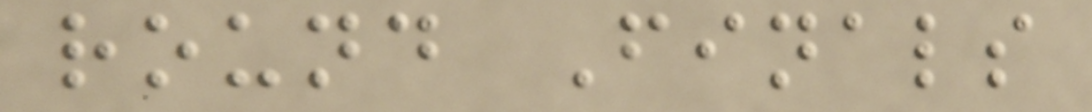round Finals
